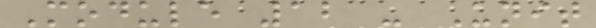Module 12 - Unit
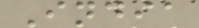India
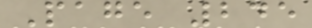Page 245
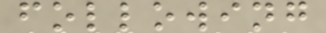following
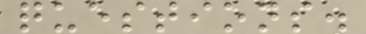questions.
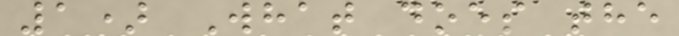1) What does the
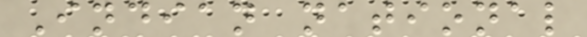Indian national
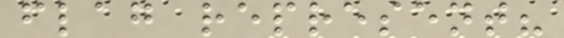flag represent?
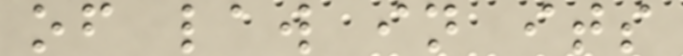of law in its
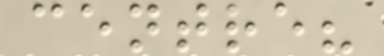centre?
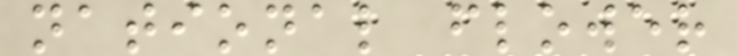national flower
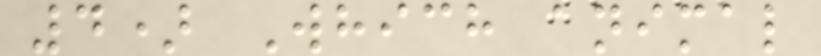4) Which animal
